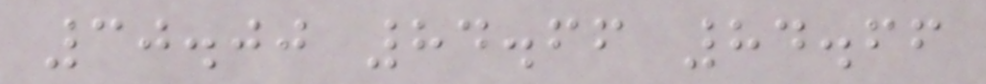30.00 84.66 84.66
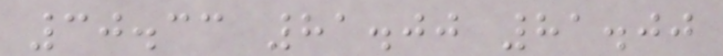30.33 81.00 81.00
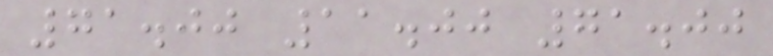71.00 11.00 71.00
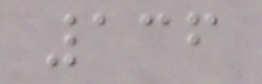136
